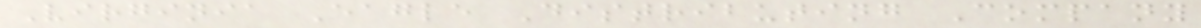Virginia Eagle Distributing Company
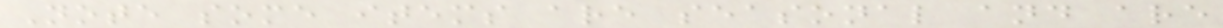Note some items are seasonal and are
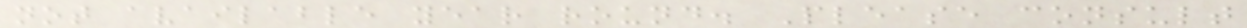not available year round. Please consult
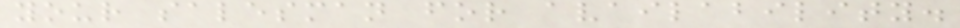your salesman for availability.
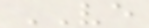VE
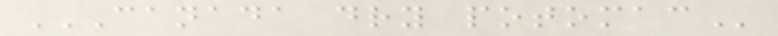CANADA DRY POTOMAC
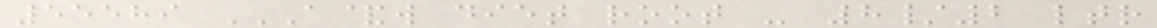55589 A&W DIET ROOT - 8/2 LTR
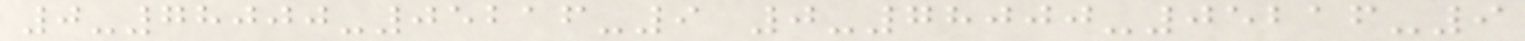0-78000-05216-9 0-78000-05216-9
